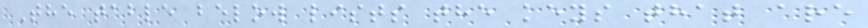The table below lists the keys that are
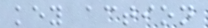key action
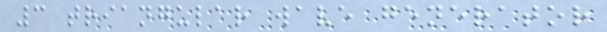3 triangular wave generator
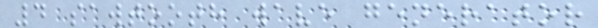4 sawtooth wave generator
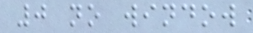0 no window
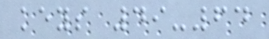keys 49-64
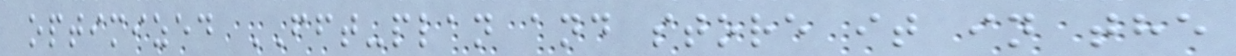optimized FFT-plan and store it in the
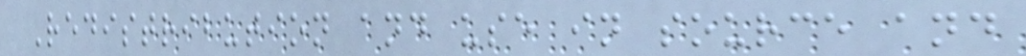Redistribution and use in source and
